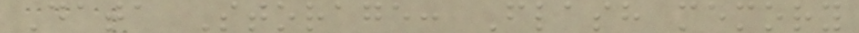Data Storage: Flash memory
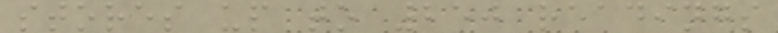stores up to 250 readings
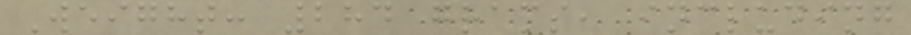Weight: 284 grams, including
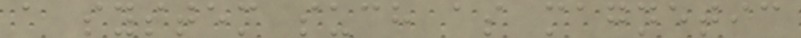a system such as magnetic
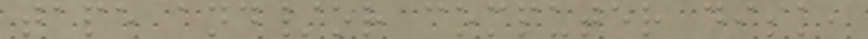tape and/or computer disk,
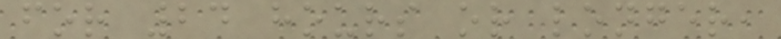for 24 hours or longer,
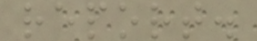report.
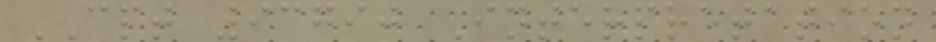CPT 93790 Interpretation
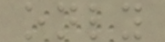only
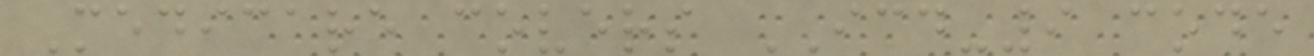Medicare covers ICD-9 code
